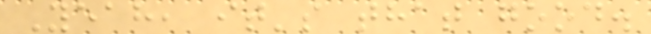Yeah, it's that good.
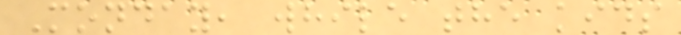Monday, while the kids
